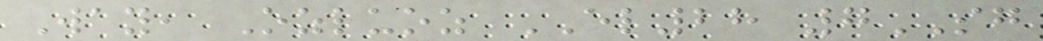Way, Ozluoz EL28 7SG
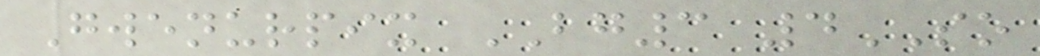Gwenurpix BG3 4SO
